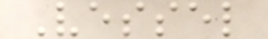Vessel
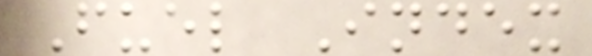Fuel Index
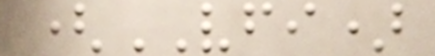(VFI)
